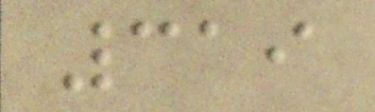319
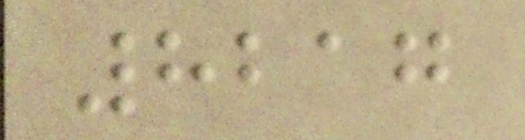8217
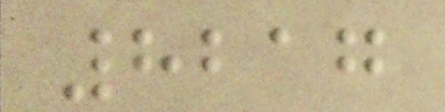8217
